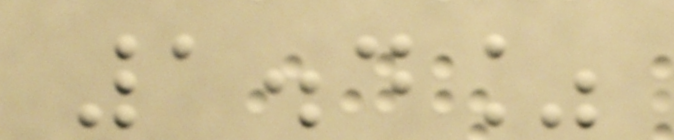1.4%
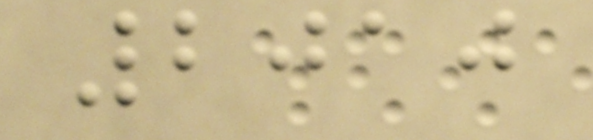2010
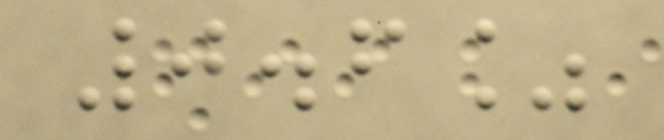0.6%
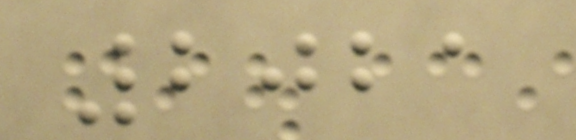2021
